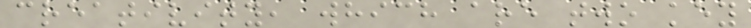creativity, which are two key
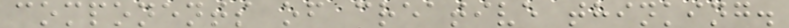components of creative thinking.
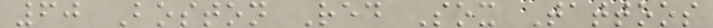60 Boston Red Sox Tattoos
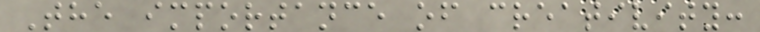The importance of creativity:
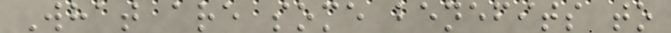What are some benefits to
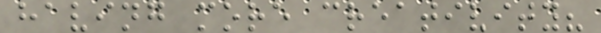having more creativity?
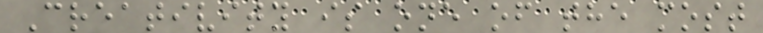Creativity is one of the most
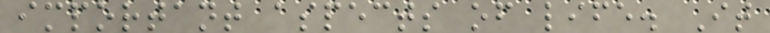important aspects of life. It
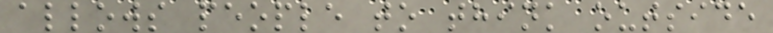allows people to think outside
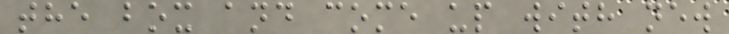the box and come up with new
